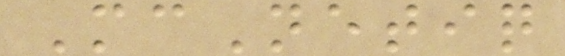McNetiq
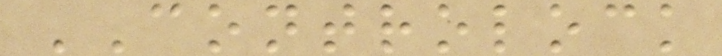CONTROLOCK
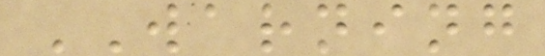WARNING
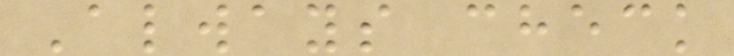Always check
